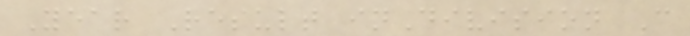Year Result inDivision C
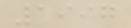1997
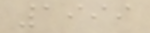1999
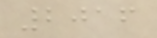2016
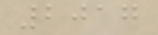2017
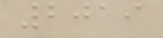2019
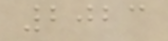2023
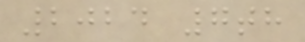2024 7th
